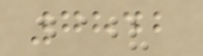7842
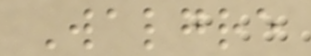Walgre
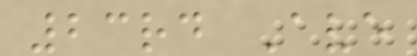23rd Ave
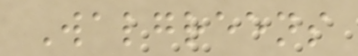Walgreens
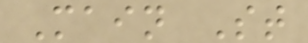Main St
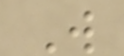W
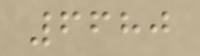6680
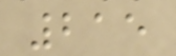215
